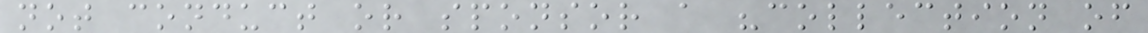not conduct or sponsor a "collection of
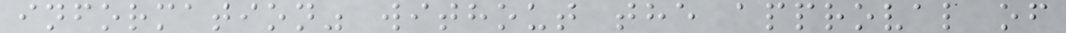information" without the approval of
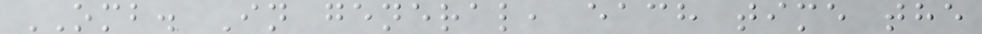OMB. In general, each time the
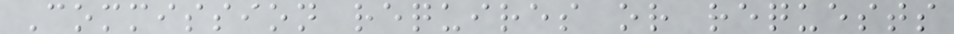Commission requires or requests
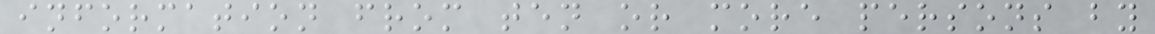information from ten or more persons by
